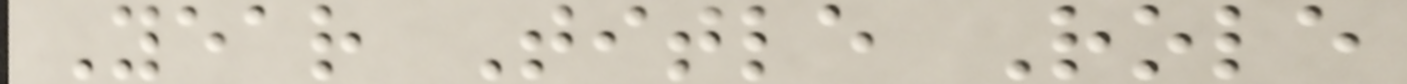Year Title Role
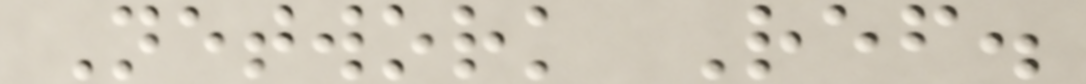Network Ref.
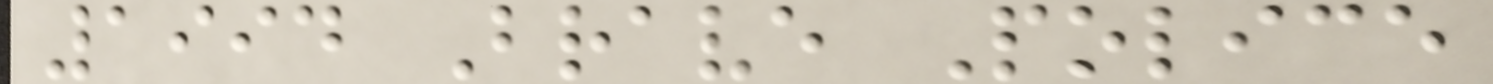1994 Brave Police
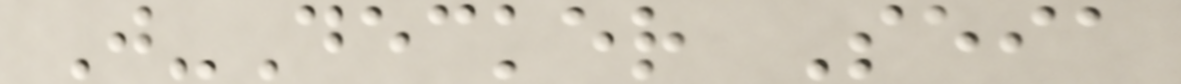J-Decker Seia
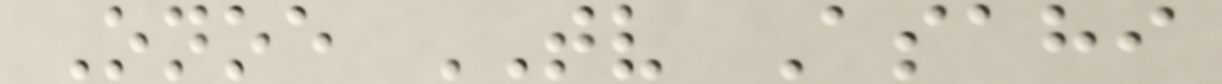Onoe TV Asahi
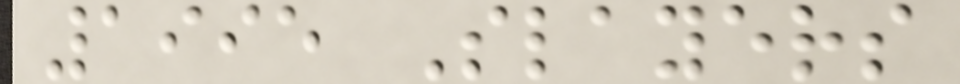1995 Slayers
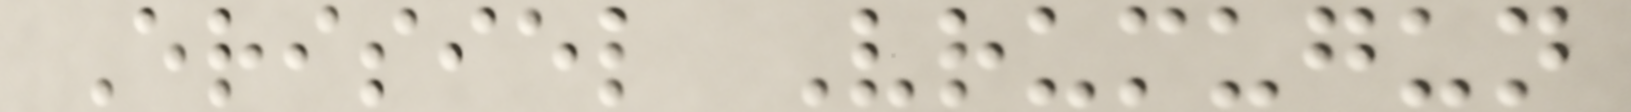Erisiel Vrumugun
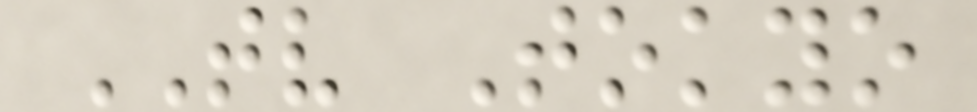TV Tokyo
